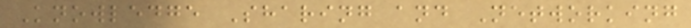Knowledge Sharing and Networking
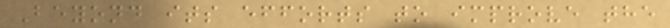Beyond its efforts to improve the
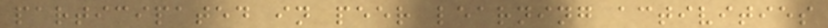participated in peer learning activities
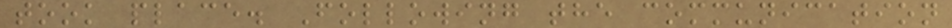took place. Following the communication
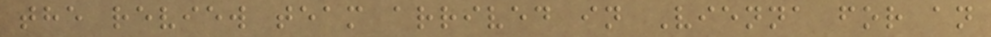the review team arrived in Vienna for an
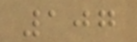107
